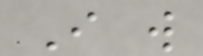I will
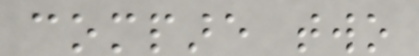compare two
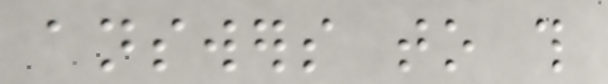answers to this
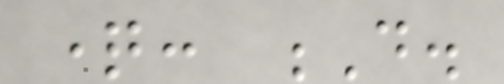question: D.
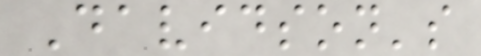Davidson's
